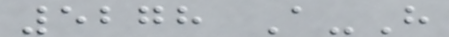5278 A-H
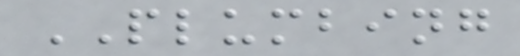PLUMBING
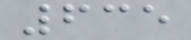635
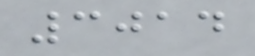3014
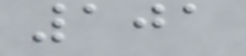101
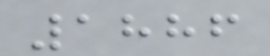1886
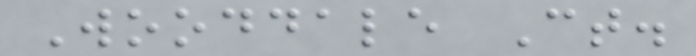Wooddale Ct.
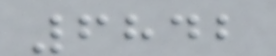6842
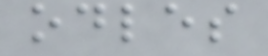odles
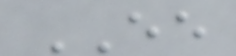EE
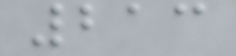213
